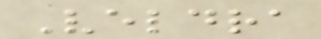Veldra
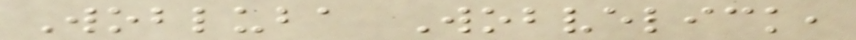Wobluba Wobvelick,
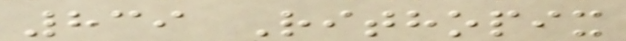839 Rithopix
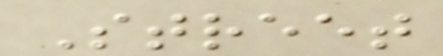Street
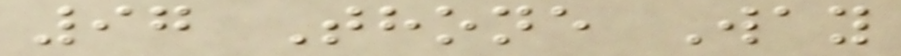97 Thone Way
